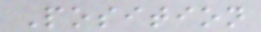Position
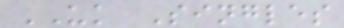UK Singles
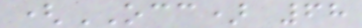(OCC) 68
